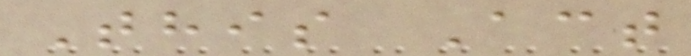This Act
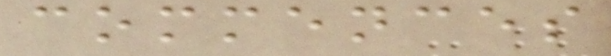commences
